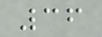36
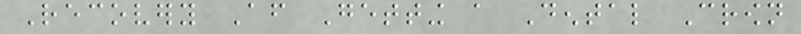Recovery After Getting a Dental Crown
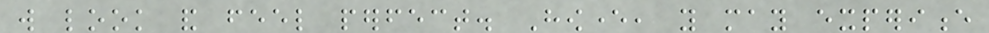will look and feel perfect. However, you may experience
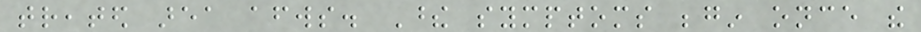treated area afterwards. These symptoms begin once the
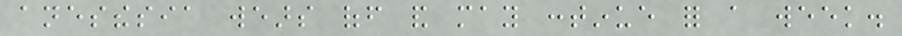anesthesia wears off and may continue for a week.
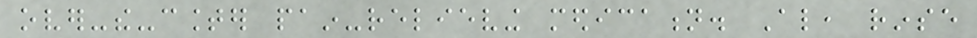over-the-counter pain-relieving medication. Also, rinse
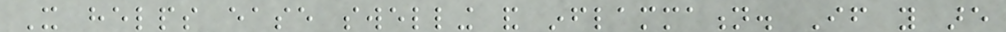It helps ease swelling and inflammation. If you are
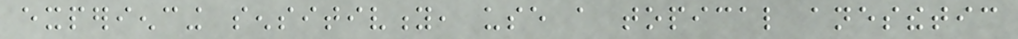experiencing sensitivity, use a topical anesthetic
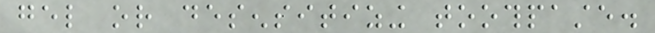gel or desensitizing toothpaste.
